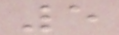5
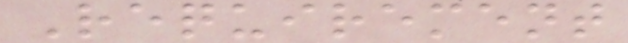Requirement
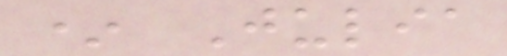* Julia
